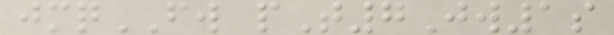jmqFW pT7Jw1s
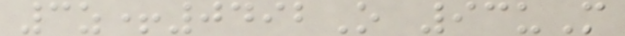3z+0492O 93uM
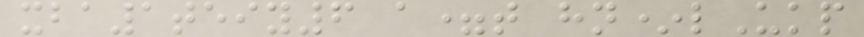xba1teiy6 a=t hn*lUkp
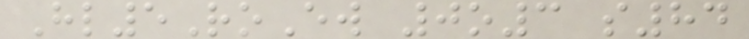Hl5RoEw 0o3 s84
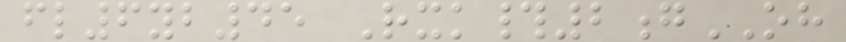fl6yb45 Rxk#2gOH
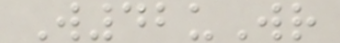W42uWr
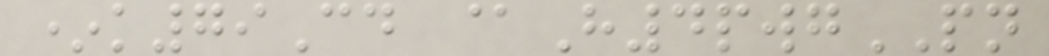*k79Cd @H4pwgPN
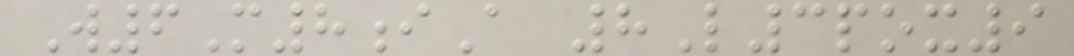W6M8iA 8L3pox9
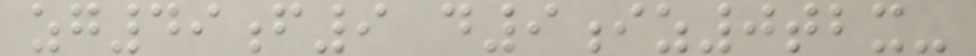zg49f9 d9iz0tbx-
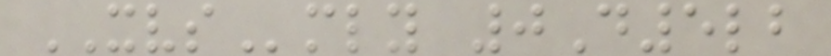XVSmly 0D5lb
